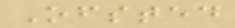Ofsted
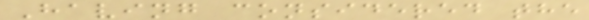Having considered the
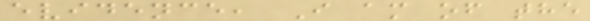evidence, I am of the
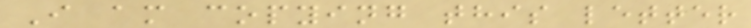I am copying this letter
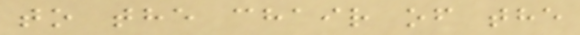to the chair of the
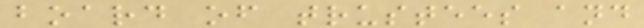board of trustees and
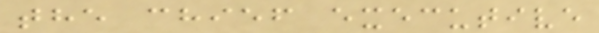the chief executive
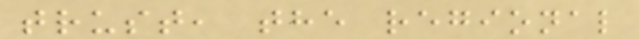trust, the regional
